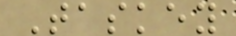Taskey
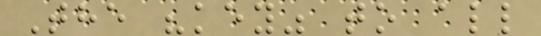The "key" to all
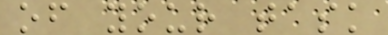of your task
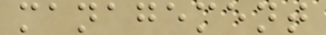management
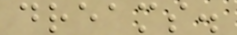dreams.
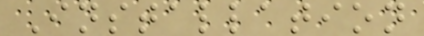Installation
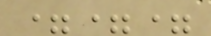===
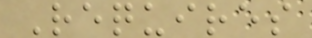Requires
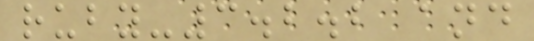ruby-3.2.2 and
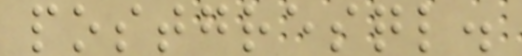postgresql.
